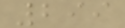299
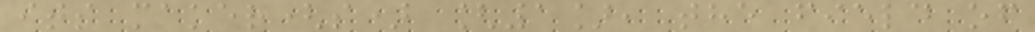its maker(s) [1], the field of
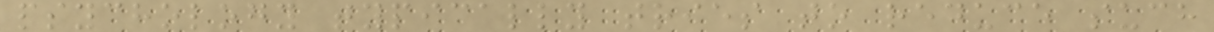psychology typically tries to reduce such
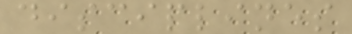disciplines
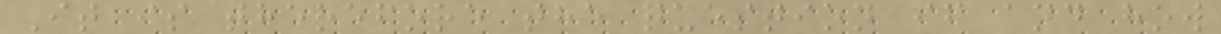It is therefore the question if and how
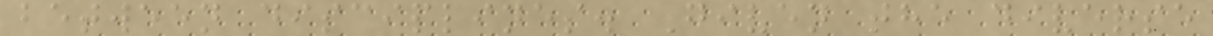between disciplines. Given the diverse
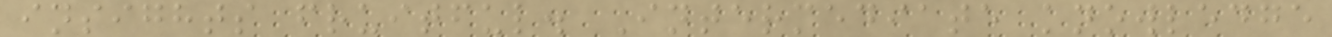insights fruitful. Intermediate knowledge
